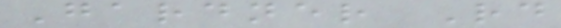Gardner Rd
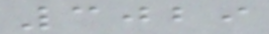3029
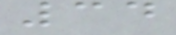34
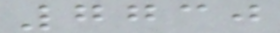7730
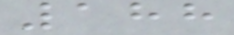188
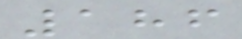186
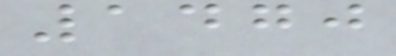1470
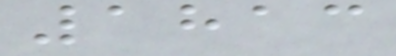1813
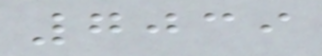7039
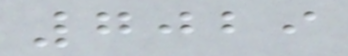7029
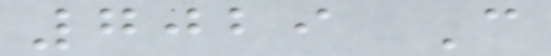7029 C
